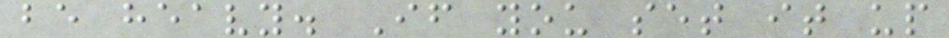be heavy. If you set it up
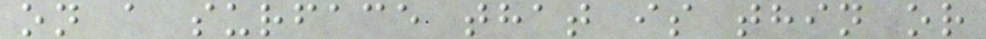on a surface that is thin or
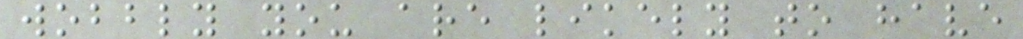wobbly you are likely to have
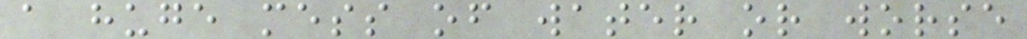a huge mess of water or worse
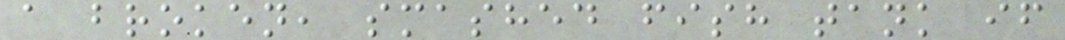a broken, smashed fish tank if
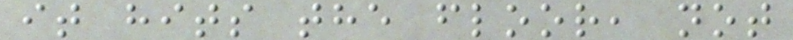it hits the floor, not
